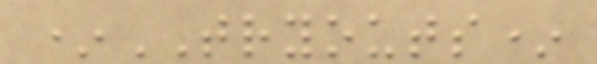*TRYOUTS*
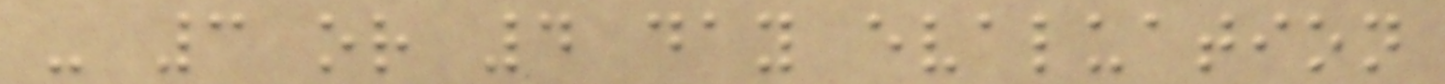- 3 or 4 day evaluation
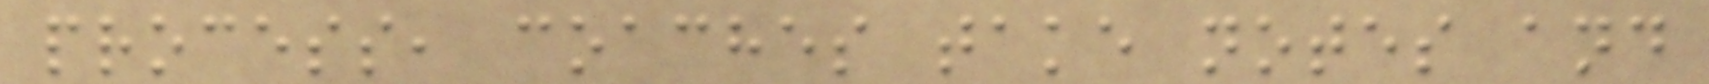process, coaches take notes and
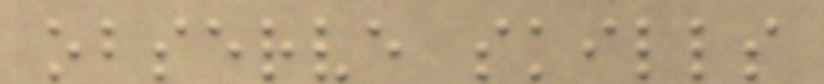observe skills
